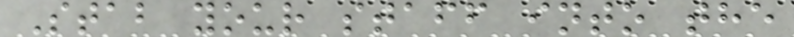Stab your staff into the
